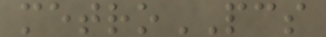metroPCS
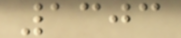1303
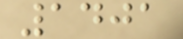1401
